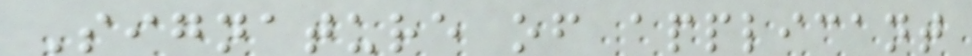Signature of applicant
